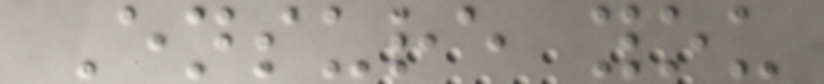Ensure you
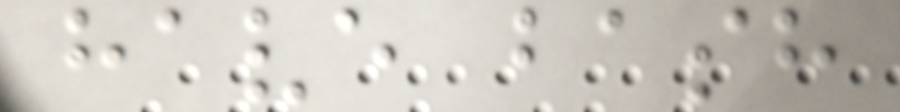have bash
